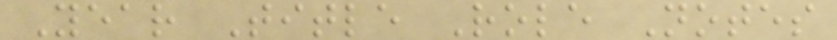Year Title Role Notes
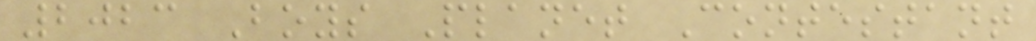2023 Boys Planet Contestant
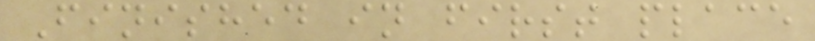Finished in first place
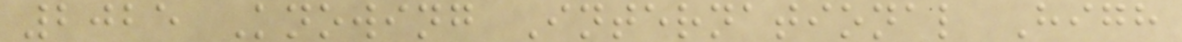2025 Knowing International High
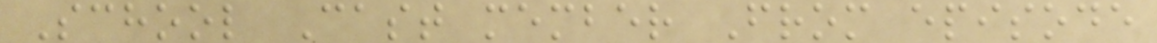School Cast member From episode
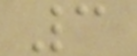3
